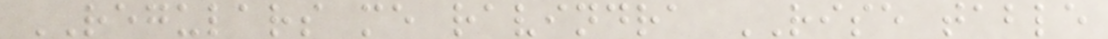REGULARS me ravindra RISE table
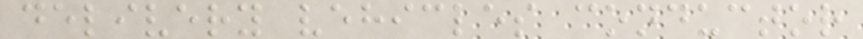delivery vehicles conductor
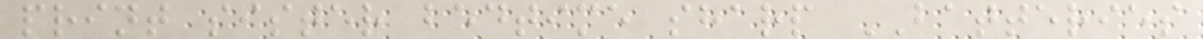print sister bedtime sharp BATTERIES
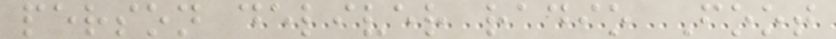person deliver radio Foot
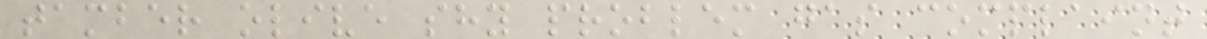tamber olive shy problem gas complaint
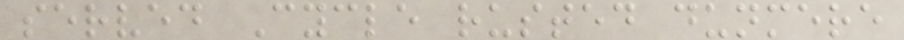served Cycle rusted dunmere
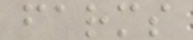farms
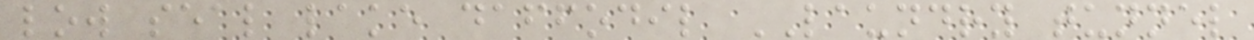low seal lake daffodil LAUNDRY tunnel
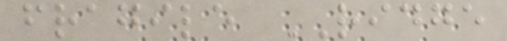fragile RIDGE
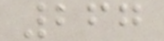267
